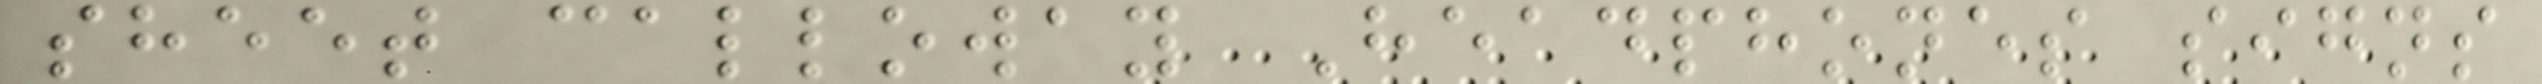sheet calloway Headphones signs
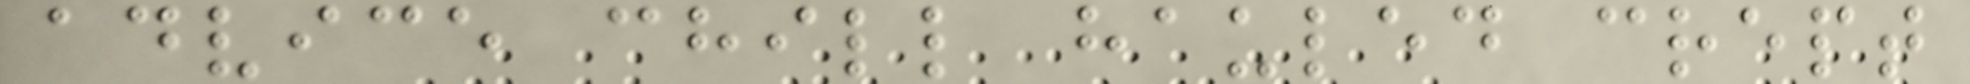advice chill hauled crept
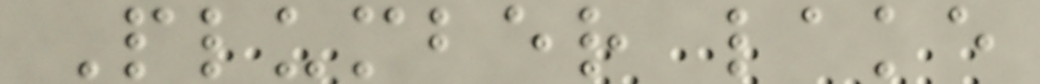Plumber lake
